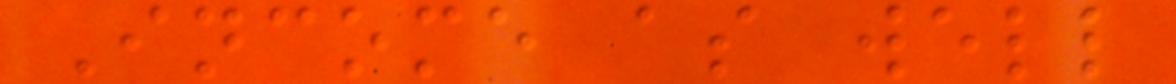Income as well
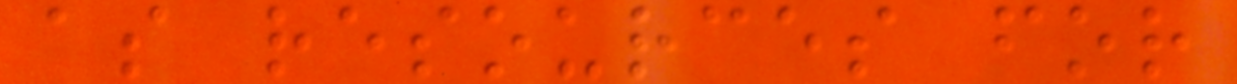as resources for
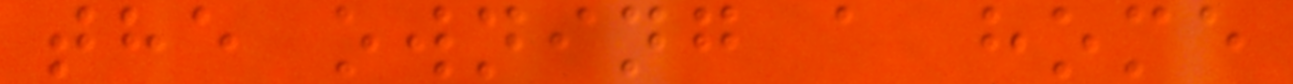the owning a home
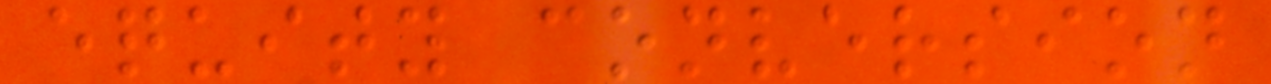equity conversion
